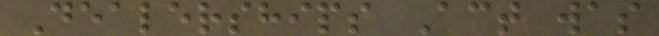Dealerships Act was
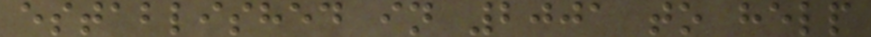established in 2001 to help
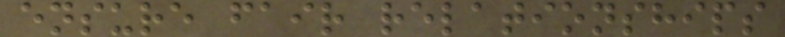ensure fair relationships
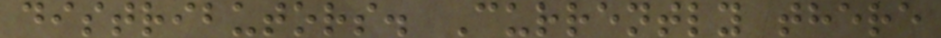distributors. Currently there
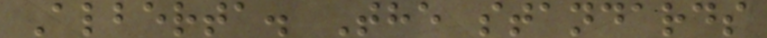Alberta. The standards
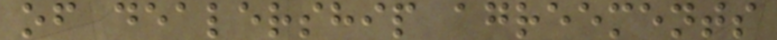of dealership agreements
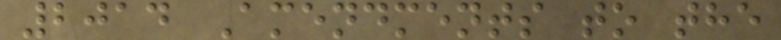2014 Amendments to the
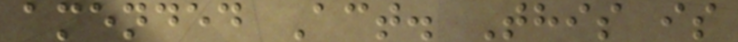amended Act. This is
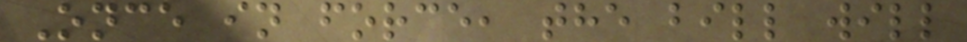Once in force, the bill will
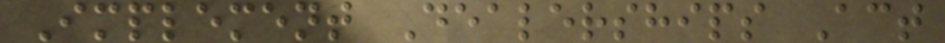Implement Dealerships Act
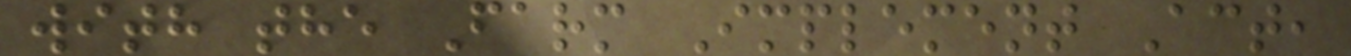with the Farm Implement Act,
